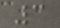3
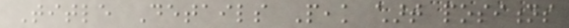Title Details Peak chart positions
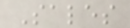Sales
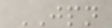JPN
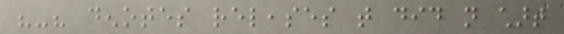"-" denotes releases that did not chart
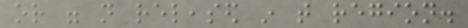or were not released in that region.
